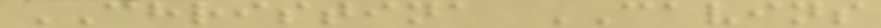CHRISTINA CAVINS
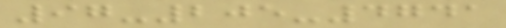97-205-4741
